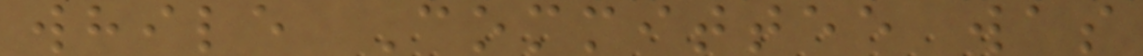while Committee was
